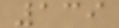139
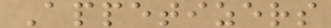Appetizers
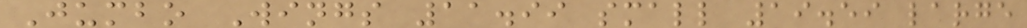Jumbo Wings 11.99 small 19.59 large
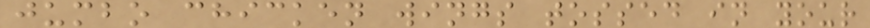jumbo chicken wings tossed in your
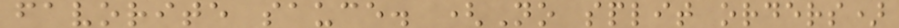favorite sauce. (No split orders)
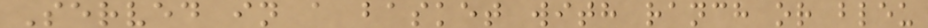Served in a basket with ranch or bleu
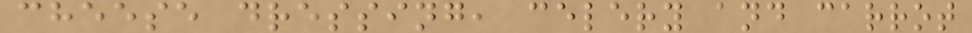cheese dressing, celery and carrot
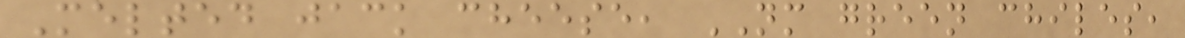Melted jack cheese, NM green chiles,
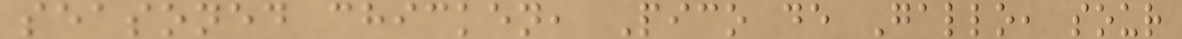seasoned chicken, Pico de Gallo, sour
